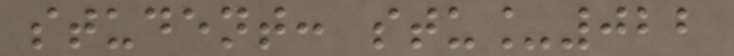student: stu_022
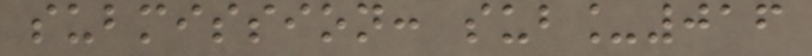submission: sub_016
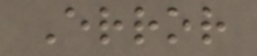Error
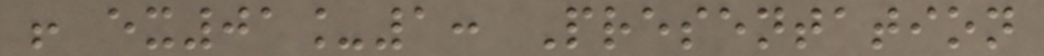! ex01_1: Presentation
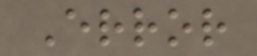Error
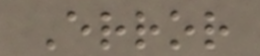Error
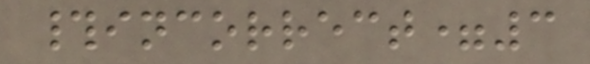#incorrect=3
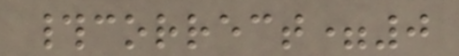#correct=0
